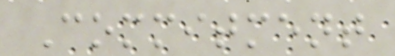Commitment
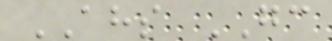AHS GC
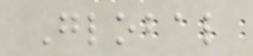Global
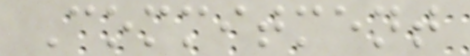Commitment
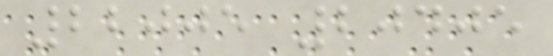22005 20405
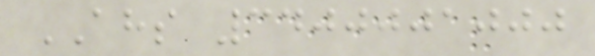AHS 3400001000
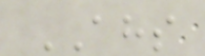AHS
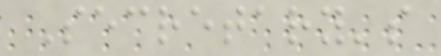Secretary's
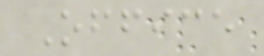Office
